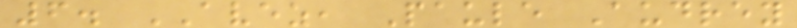6. AVEZ, Paule Audrey
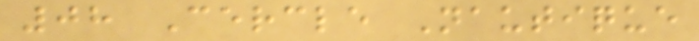08 Cercle Nautique
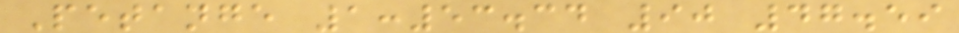Petange 1:53.34 90 47.59
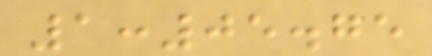1:05.75
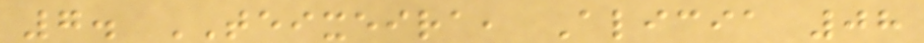7. TEIXEIRA, Alicia 08
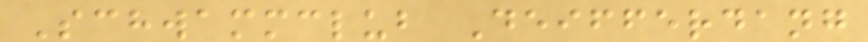Schwammclub Deifferdang
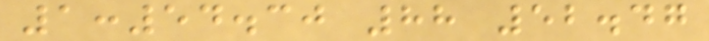1:54.30 88 52.47
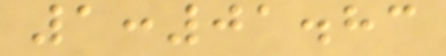1:01.83
